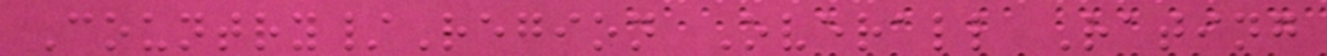Country/Region Overall Rating
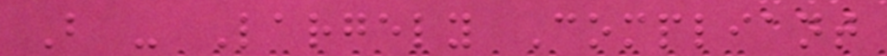B - Largely Compliant
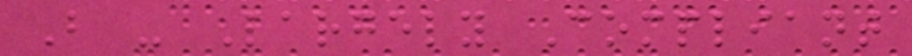B - Largely Compliant
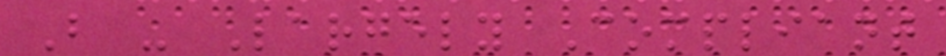B - Largely Compliant
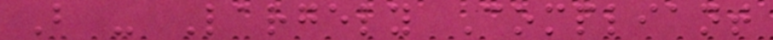B - Largely Compliant
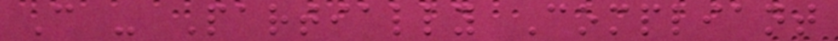C - Partially Compliant
